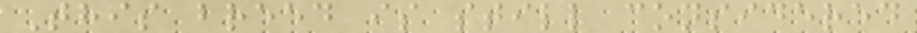This breed is still considered
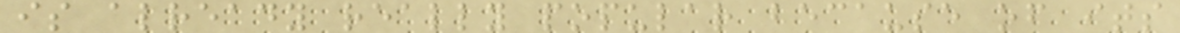is already really popular because of its
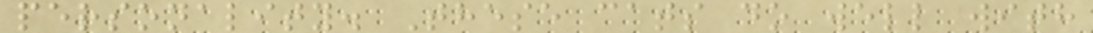personality. These cats do well with
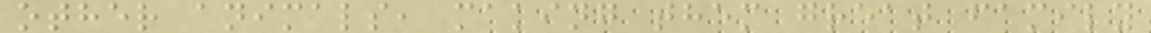other animals, making them great family
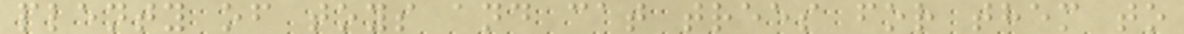plenty of toys and cat trees for them to
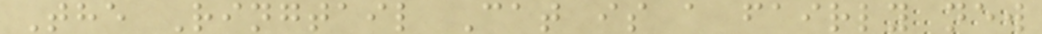The Ringtail Cat is a fairly new
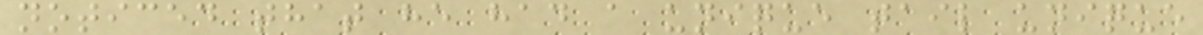noticed that he had a unique tail unique
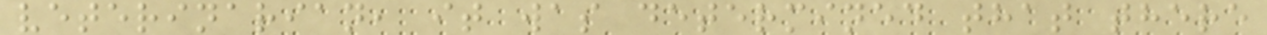veterinarian, it was determined that there
